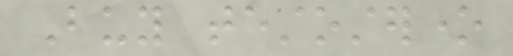Buy testosterone
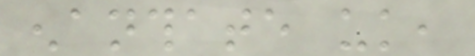enanthate uk,
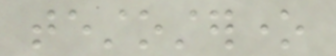testosterone
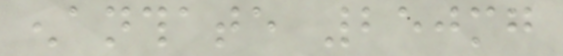enanthate 250mg
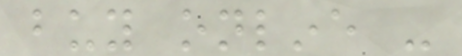buy online -
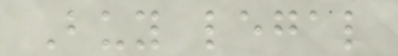Buy legal
